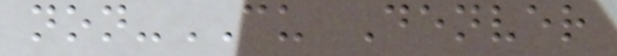non-CU Denver
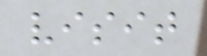visit
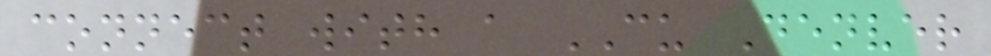connect with a CU Denver
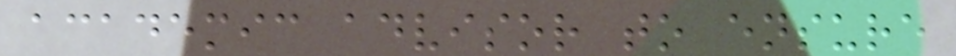academic advisor to ensure
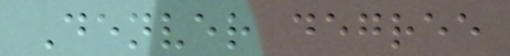Denver degree
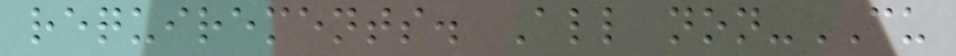requirements. All non-CU
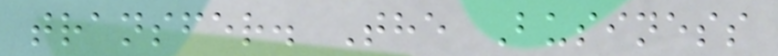transfer. The Business
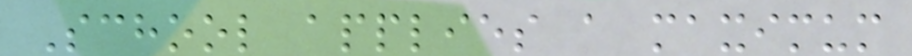School applies a maximum
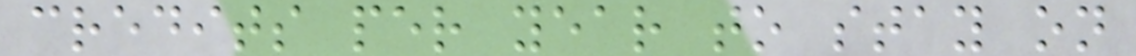credits per year to stay on
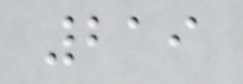219
